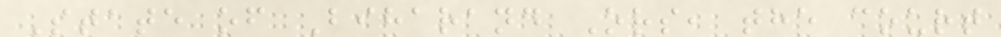State of Biharand Ors, the court
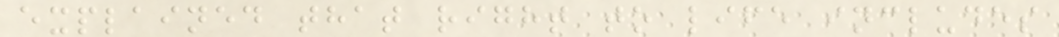explained that right to life includes
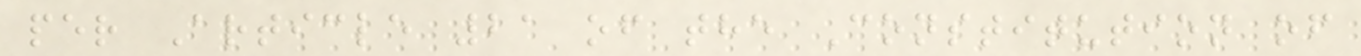per Article 21 of the Constitution of
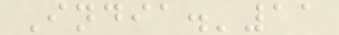India.'11
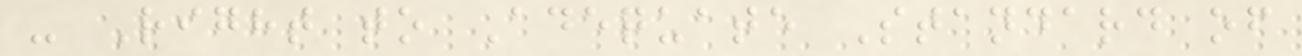- Right to Adequate Standard of
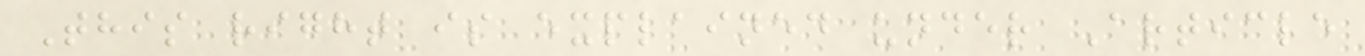This right is explained under Article
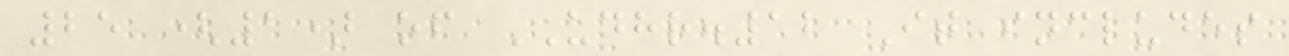25 (1) of UDHR.12 It includes
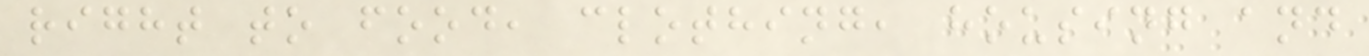right to food, clothing, housing and
